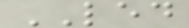LED
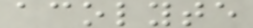acolyte
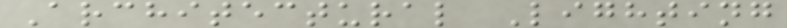Architectural Lighting
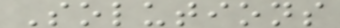Solutions
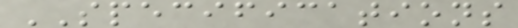SPECIFICATIONS
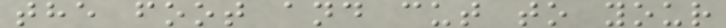the foot and cut to your
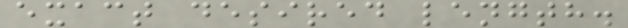exact desired length.
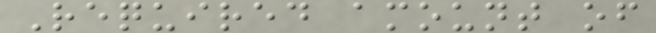Required amount of
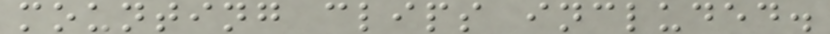mounting clips included.
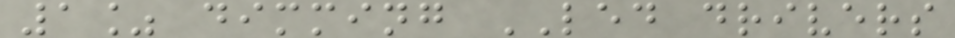1% dimming LED drivers
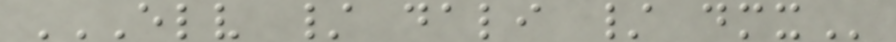ELV / DALI / DMX
